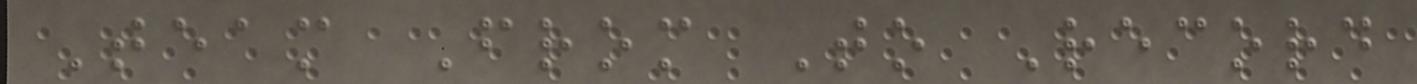Team From To Record
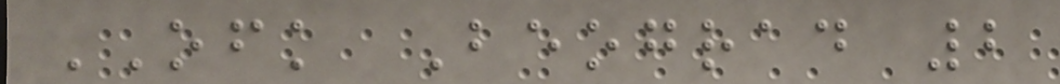OFK Beograd 2
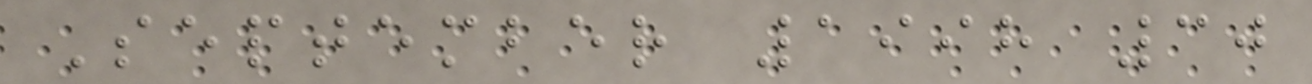September 1998 30
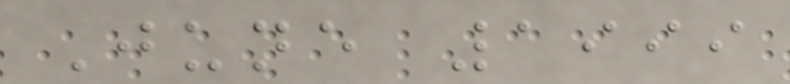June 1999
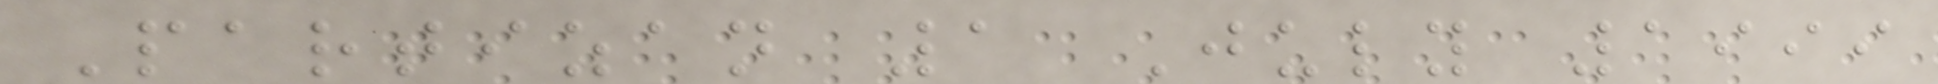Partizan 1 July 1999
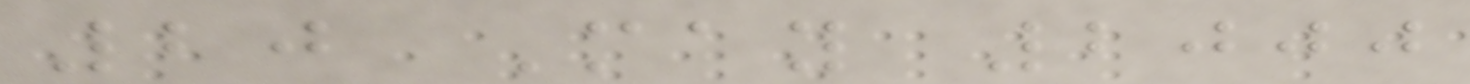20 May 2000
